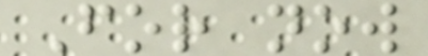For now
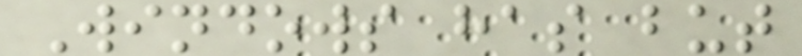Windows has but
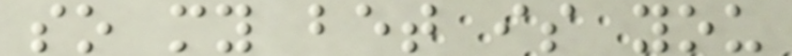so my bet is you
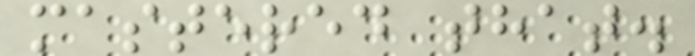mastered that.
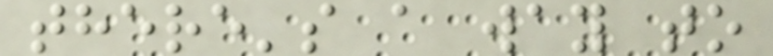there's a way to
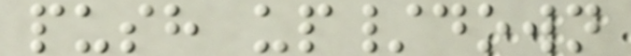push up/down
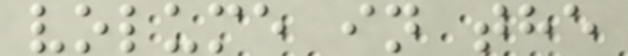volume in the
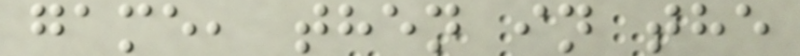game, then in the
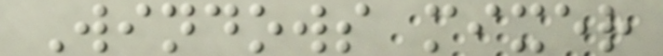Windows mixer
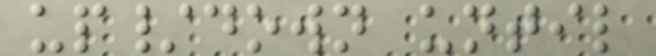up/down until
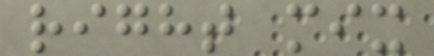right mix
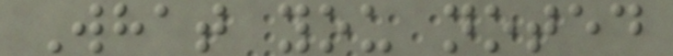What you noted
